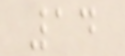14
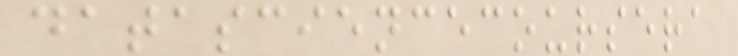datasciencecoursera
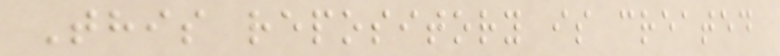This repository is created
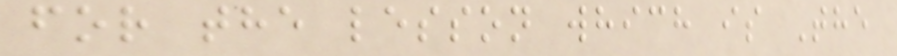for the lesson which is The
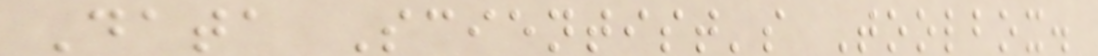Data Scientist's Toolbox.
